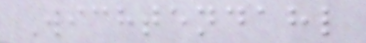Wichtendahl
